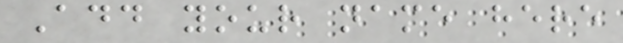Add your name here
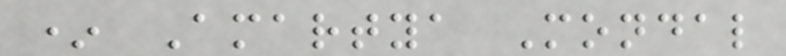* Amartya Mondal
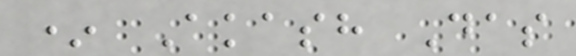* Akash Das
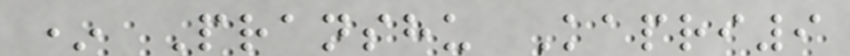* Pranshu Kapri9
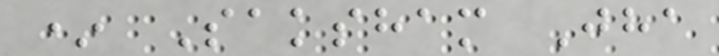* Saksham Jha
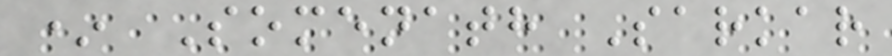* Somenath Sarkar
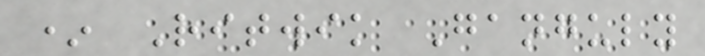* Ritwik Ganguly
